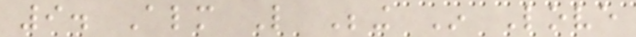9. Almost Like Being In Love
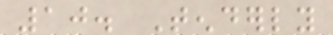10. Tenderly
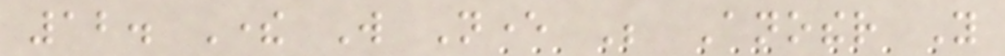12. There Will Never Be Another You
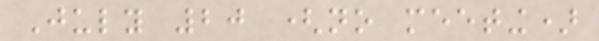July 20 (no meeting)
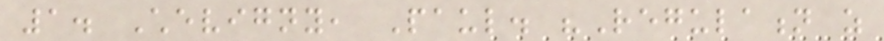1. Chevigny, Paul. "Regulation as
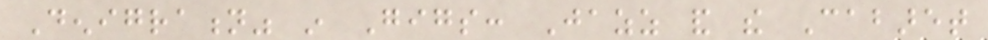Denigration" in Gigs: Jazz and the Cabaret
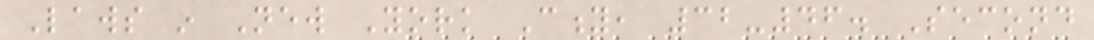Laws in New York City, 32-46. Second
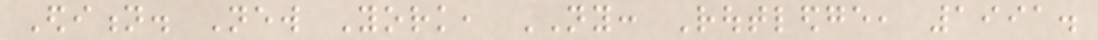Edition. New York, NY: Routledge, 1991.
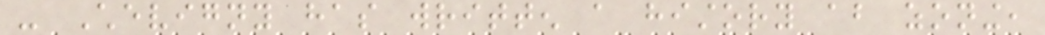- Chevigny has written a history about zoning,
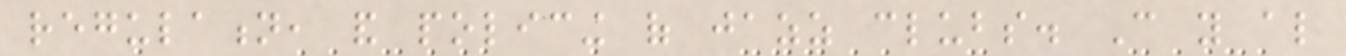regulation, and policing of jazz clubs. Can you also
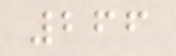266
